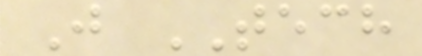J TECH
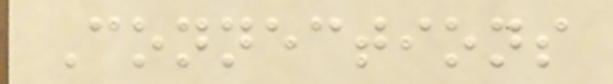Connections
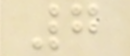7
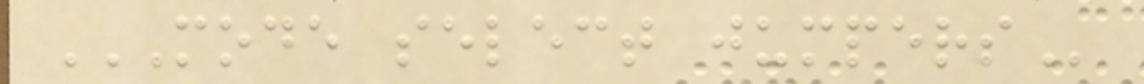MODE SELECT JUMPERS
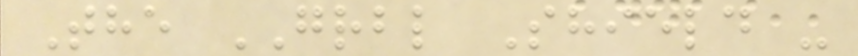The GRBL Shield -
